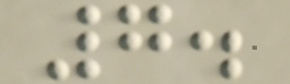7.
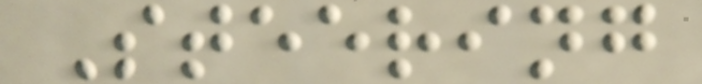Steering
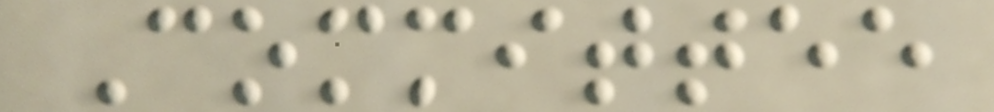Committee
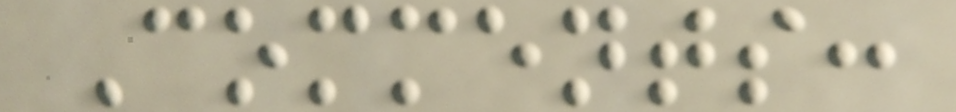Comments:
